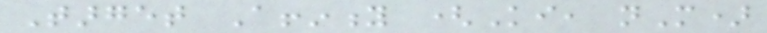Target Affinity (Ki, nM)
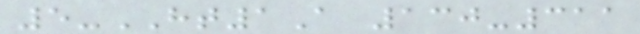5-HT1A 130-311
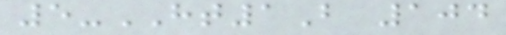5-HT1B 104
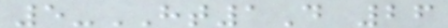5-HT1D 26
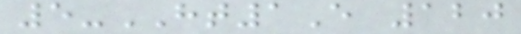5-HT1E 120
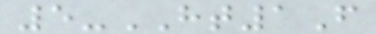5-HT1F
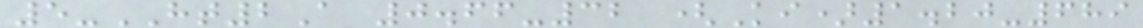5-HT2A 0.66-32 (Ki)1.20-689
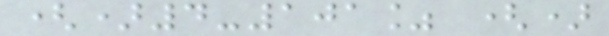()4-101% ()
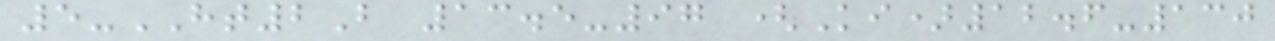5-HT2B 13.5-97 (Ki)12.6-130
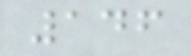146
